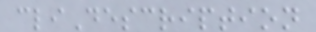cliDescription
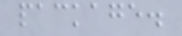package.
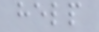help
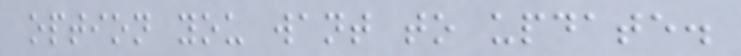option you want to update.
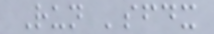Run 'sfdx
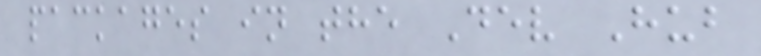packages in the Dev Hub
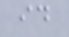id
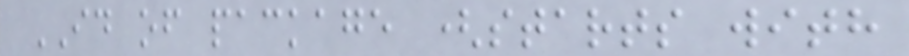ID of package (starts with
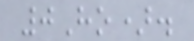0Ho).
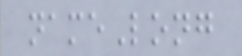nameLong
